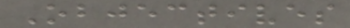Objectives
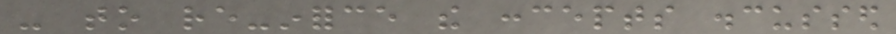- to re-inforce the concepts discussed
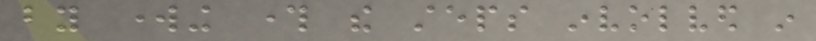by working through the steps involved in
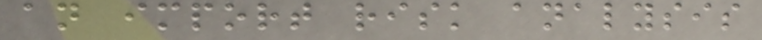an import risk analysis
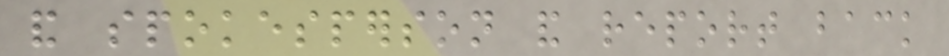and spokesperson and report back
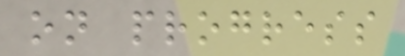on progress
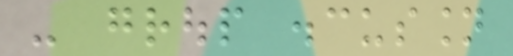- group discussion
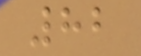82
